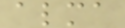alma
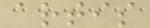artis
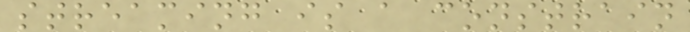streaming is a constrain
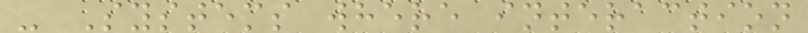- Systems where interaction
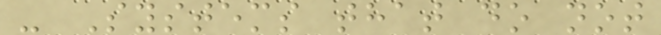- Systems that do not
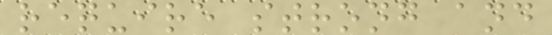require strong and
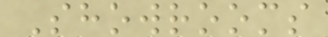Showrooms
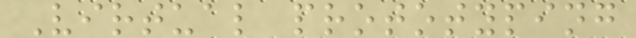Virtual prototyping
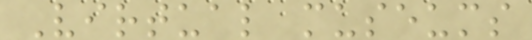Virtual museums
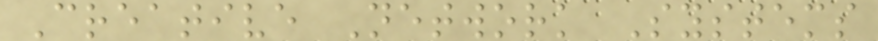Creative Network Systems
